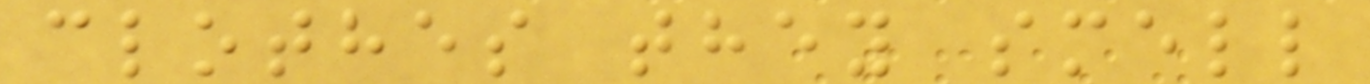clothes they smell
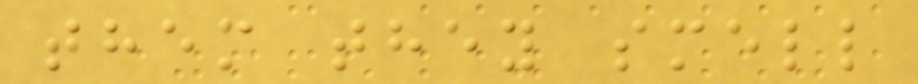them they smell
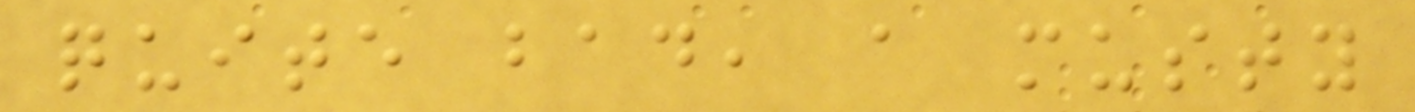quite bad, a musty
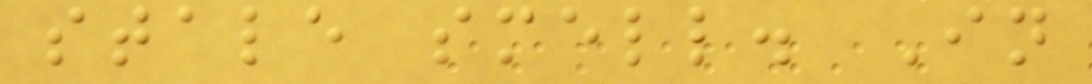stale smell. In
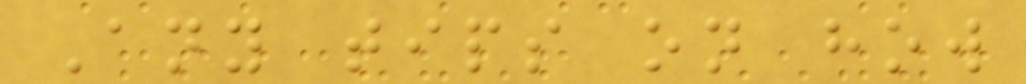Any tips on how
